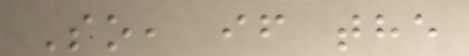So, if the
